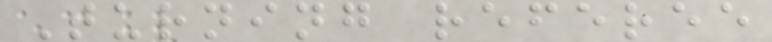Turning referee
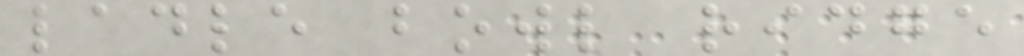ladle bowl ridge
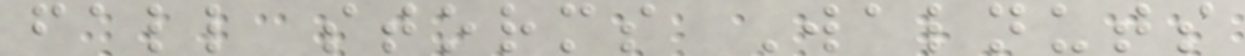fall storms Walnuts
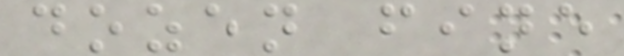dozen fine
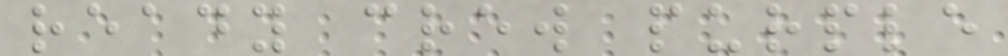ready crew purple
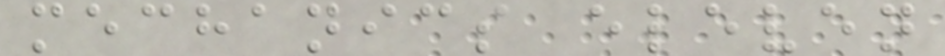mechanics eleven
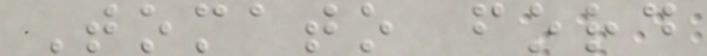Tomato ford
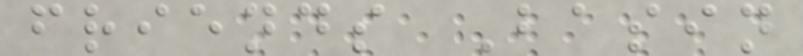friends Basin
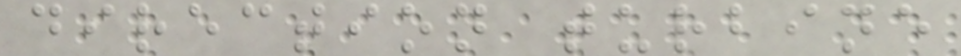direction turbine
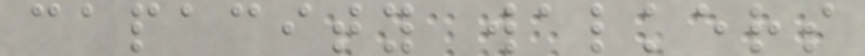capacity walkers
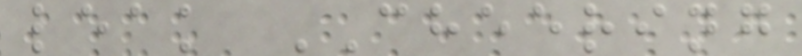leak CHEERING
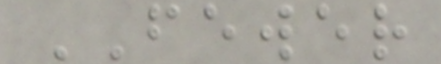FEWER
